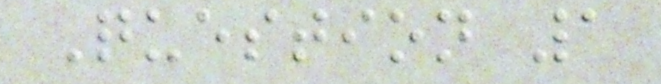Question 1
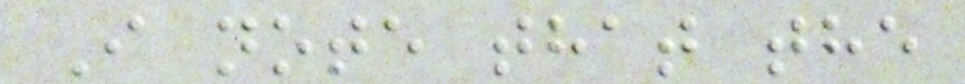I note that the
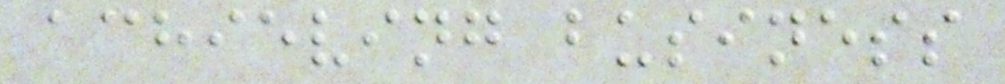achieving business
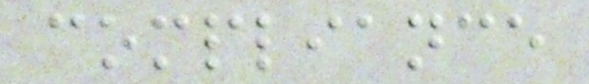compliance
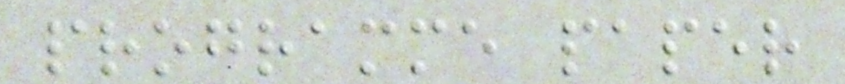programme paper
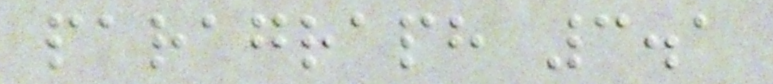paragraph 3.1
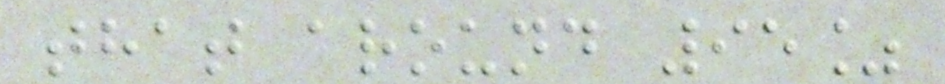that around 95%
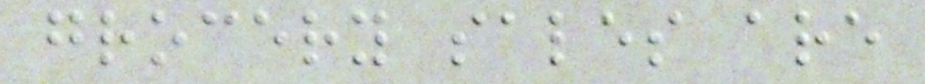grocery sales are
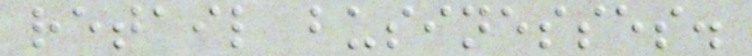retail businesses.
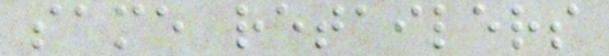same retailers
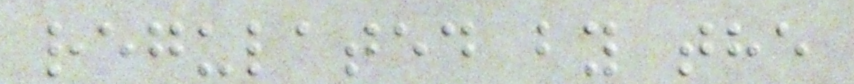regulated by the
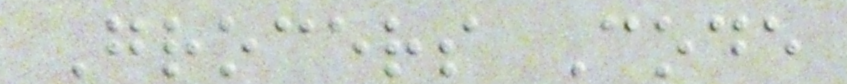Grocers Code
